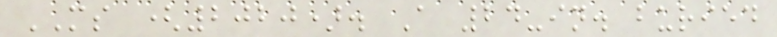MS (2020). A 24-in. buried
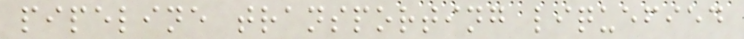pipeline transporting liquefied
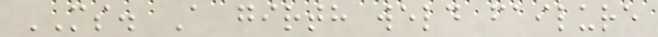MS. A girth weld failure
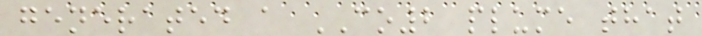generated a CO2 plume that
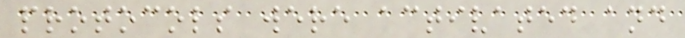protocols were activated and
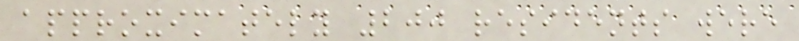approximately 200 residents were
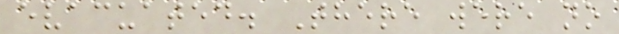evacuated. There were no
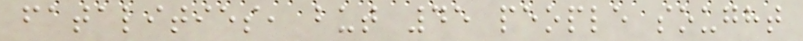fatalities, but 45 people sought
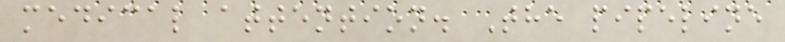medical attention. The pipeline
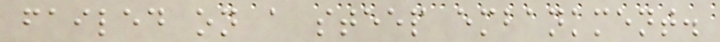failed on a steep embankment.
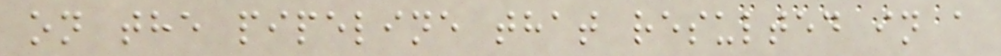on the pipeline that resulted in a
